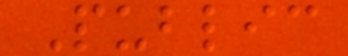Public
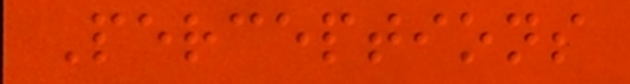Perceptions
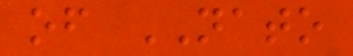of NATO
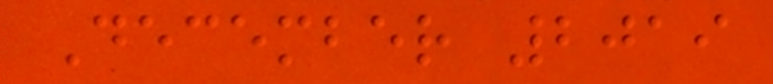December 2019
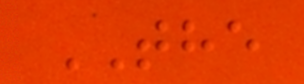THE
